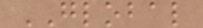GLOBAL
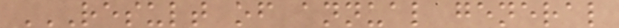RESULT OF ANNUAL GENERAL
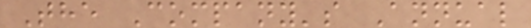The Company's Annual
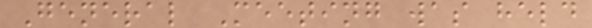General Meeting was held
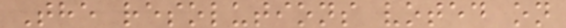The resolutions voted on
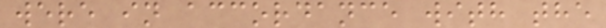were in accordance with the
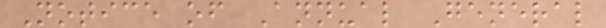Notice of Annual General
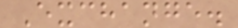Exchange.
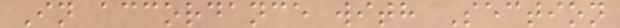In accordance with Section
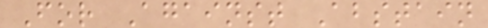For Against Abstain
